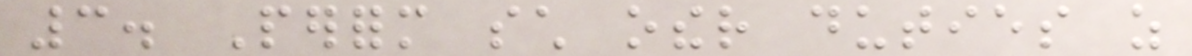3. Perform such other duties as
